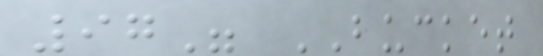97" BUCKET
